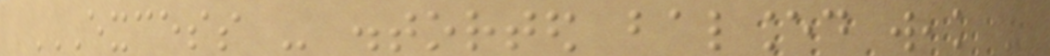EXCESS - DISTORTED BALANCED WEAK -
